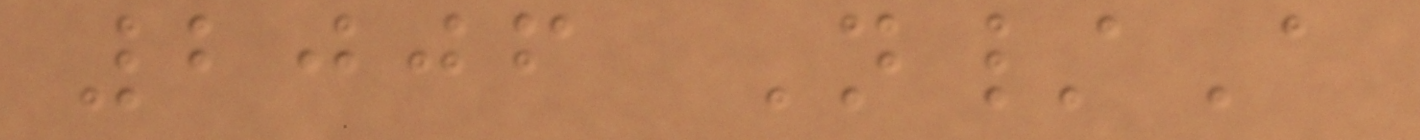2006 N/A
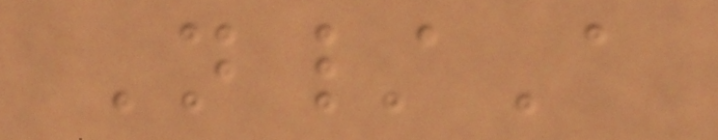N/A
